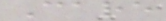Care
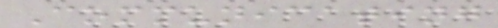Communicating
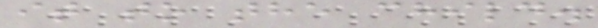it to the child.
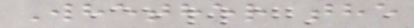Whether the
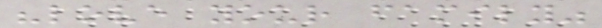"love your family"
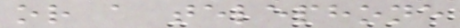or a telephone
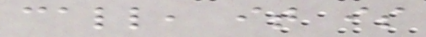call, it is
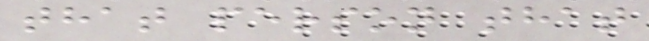that person that
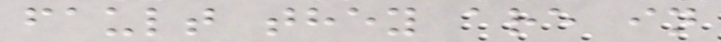fault they are in
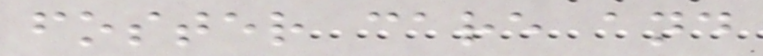foster care and
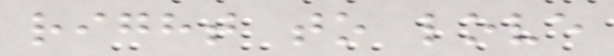right to love
